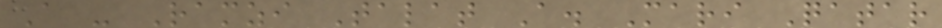A - Ramzi Talat A. Mari Qatar
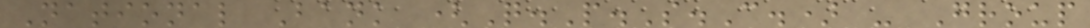National Bank (Q.P.S.C.) - Group
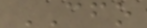CFO
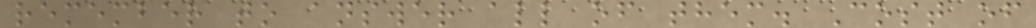remember to answer all of them. Cost of
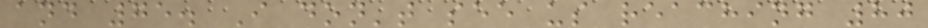and 75. I don't see us reaching 80
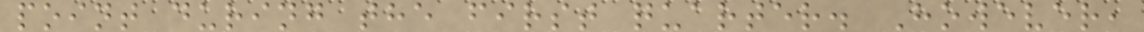point during the first quarter. However,
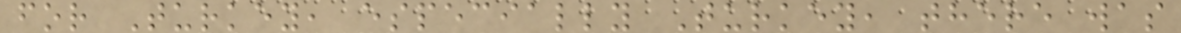for Turkey, especially Turkey, there was
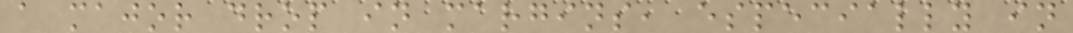a major drop in margins, especially in
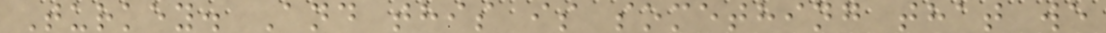Turkey. And this is something that we
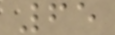65
